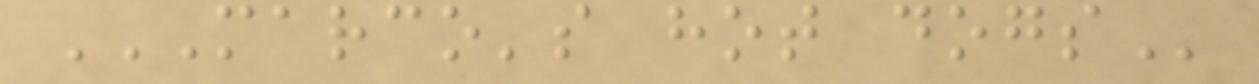MARCO'S HOT DOGS
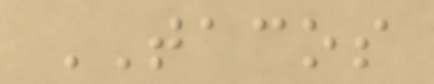TACOS
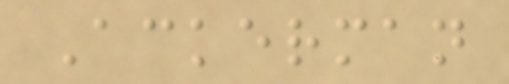Ackerman
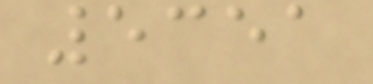5351
